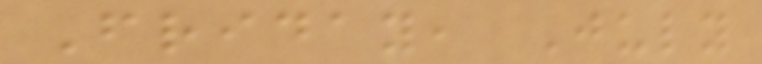Friday, July
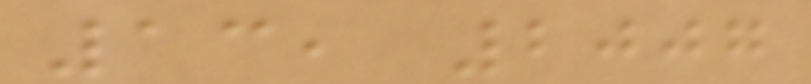13, 2007
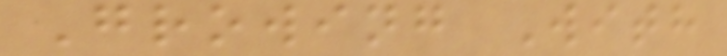Growing With
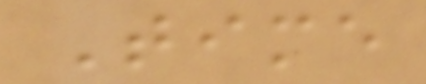Time
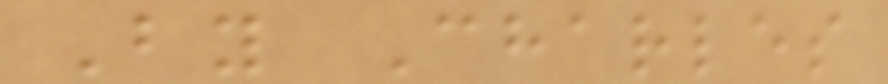By Charles
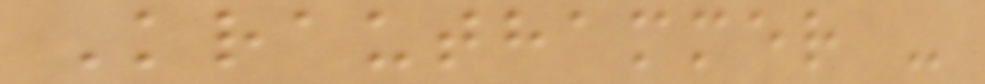Krauthammer -
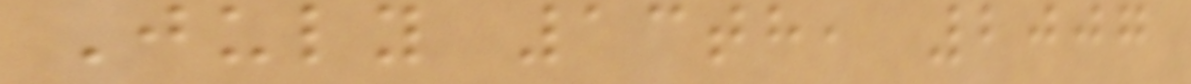July 13th, 2007
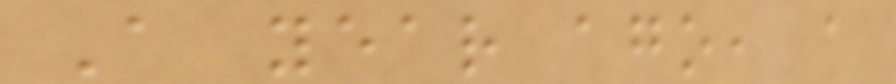A year ago, a
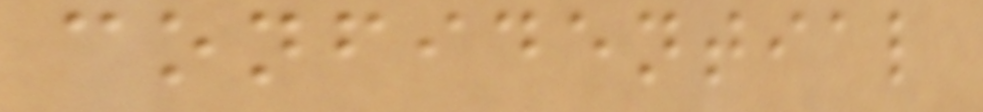confidential
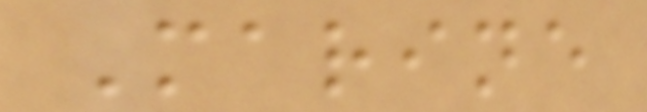Marine
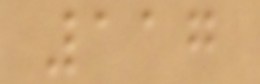117
